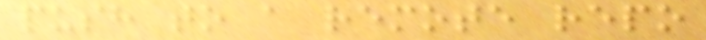push to a remote repo
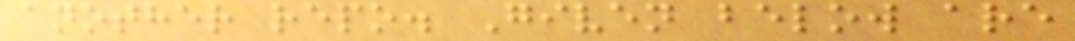another repo. Given below are
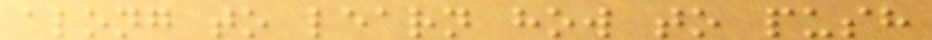along to learn how to push
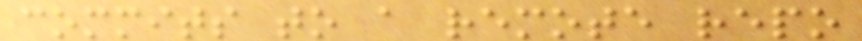commits to a remote repo
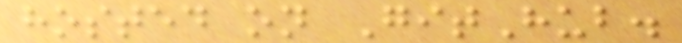hosted on GitHub.
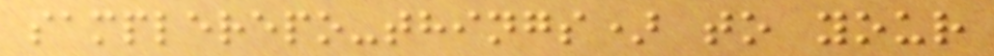samplerepo-things) to your
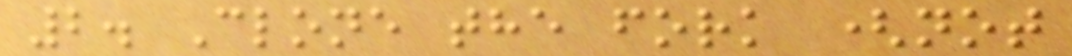2. Clone the fork (not
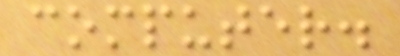computer.
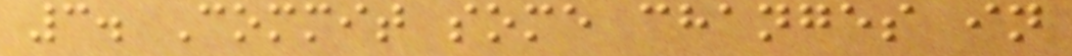3. Commit some changes in
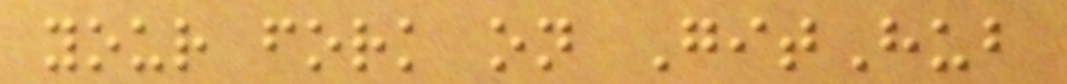your fork on GitHub
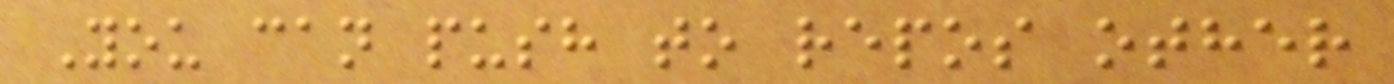You can push to repos other
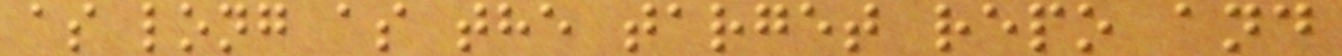as long as the target repo and
